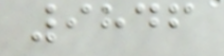9846
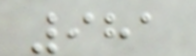981
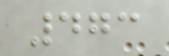473
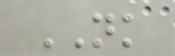NK
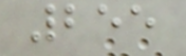255
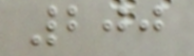200
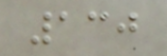130
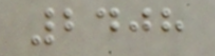2408
